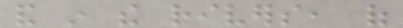and in the rivers, of
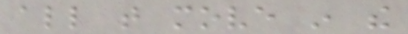all that move in the
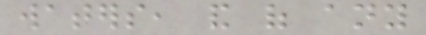waters, and of any
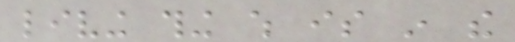living thing which is in the
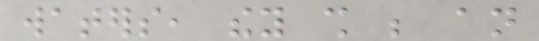waters, they shall be an
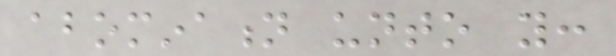abomination unto you:
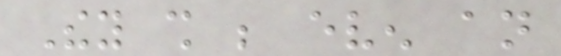They shall be even an
